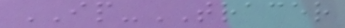IP-TRACER
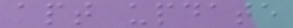apt update
